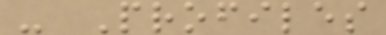- Profiles
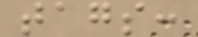tags:
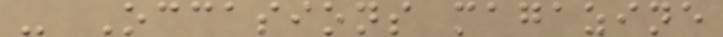- Occasions magazine
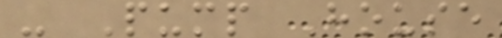- Pump House
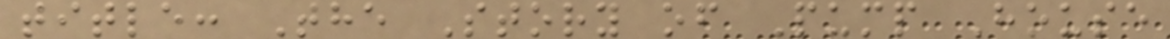title: The Story of Pump House
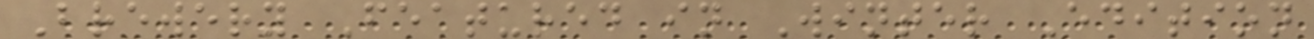Brewery Featured in Winter Edition
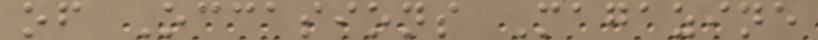of Occasions Magazine
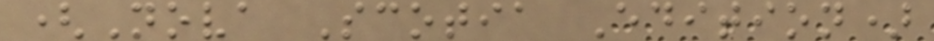(Nova Scotia Edition)
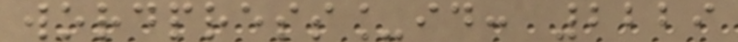wordpress_id: 2229
